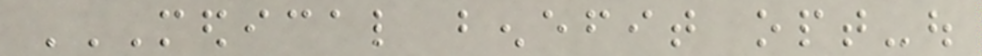MEDICAL BENEFIT OPT-OUT
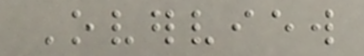Overview
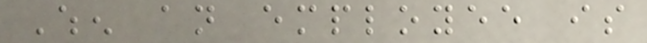When an employee is
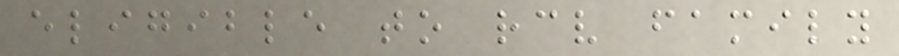eligible to receive family
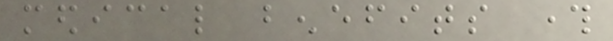medical benefits through
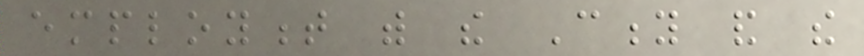employment with the City and the
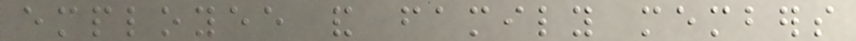employee and family members
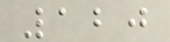120
